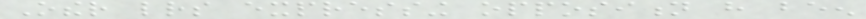Other letters expressing opposition have been
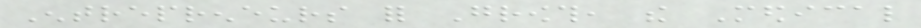Entrepreneurs for Growth, the Medical
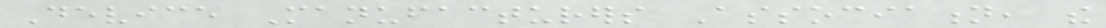Device Manufacturers Association, the
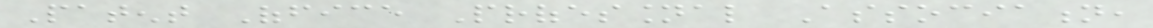Patent Office Professional Association,
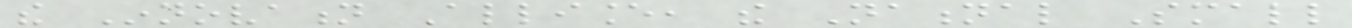the Innovation Alliance, the National Small
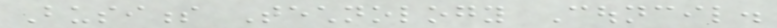Business Technology Council.
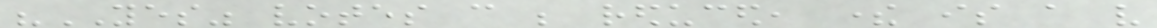"YES" votes can be reduced, there is a very
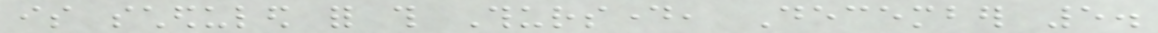is scheduled for this Thursday, December 5.
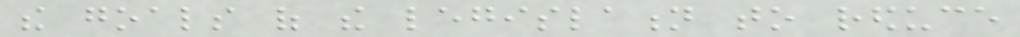the goals of the legislation to reduce
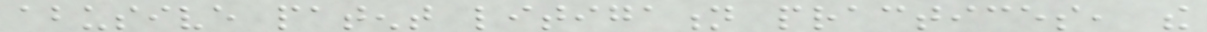abusive patent litigation practices, the
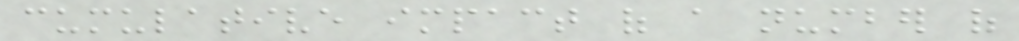cumulative impact of a number of
